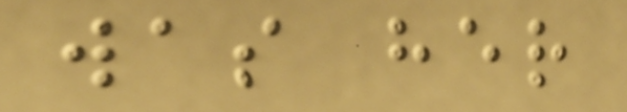was her
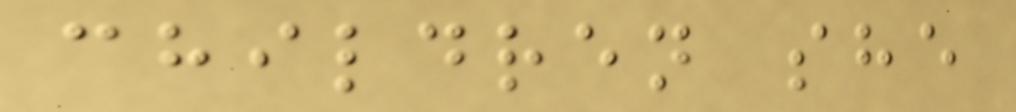children she
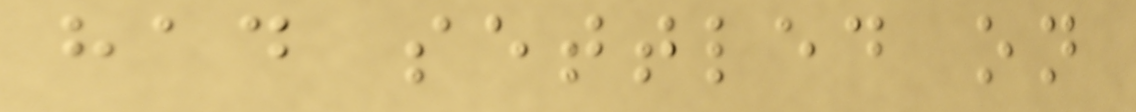had settled on
